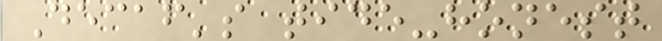Decaf's tide-honest
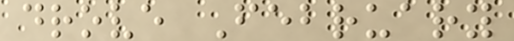drove February
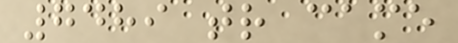7489 tr came
